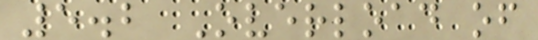5.2 Overload of
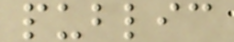public
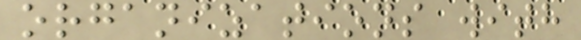organizations with
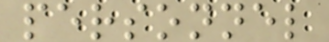personnel
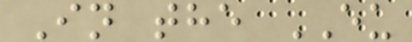In the EU
